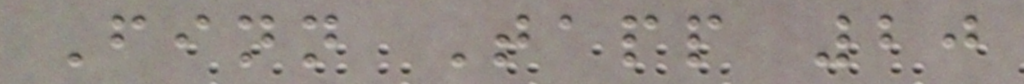Finn Tapp 20
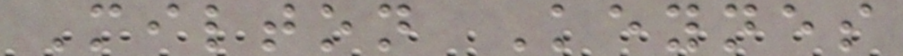Milton Keynes
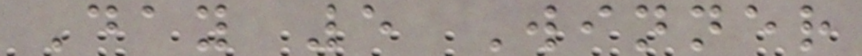Day 5 Winner
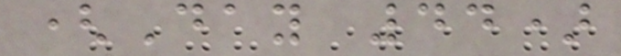(Day 44)
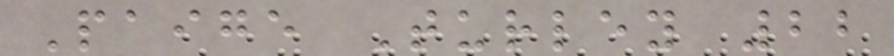Paige Turley 22
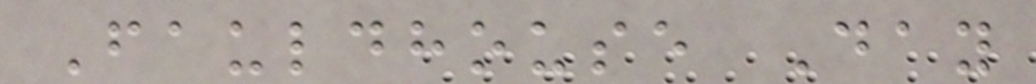Fauldhouse Day
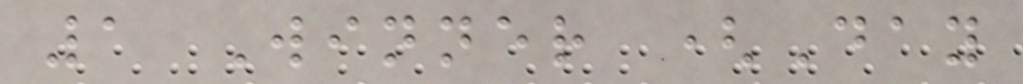1 Winner (Day
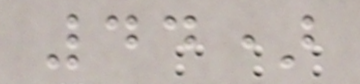44)
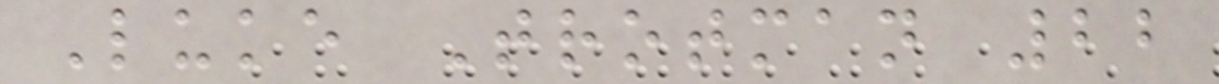Luke Trotman 22
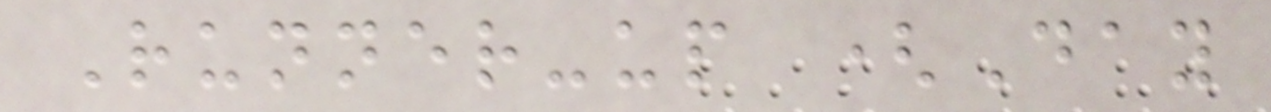Runner-up (Day
